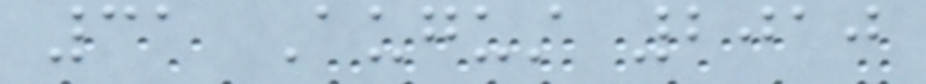31 August 2010
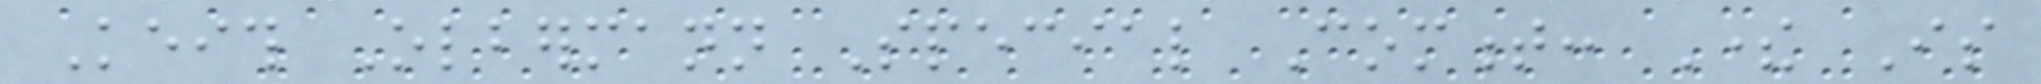Keith Olbermann Special Comment: There Is
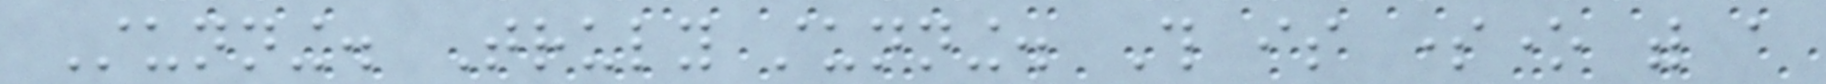Stunning. Truly stunning. This is someone with a
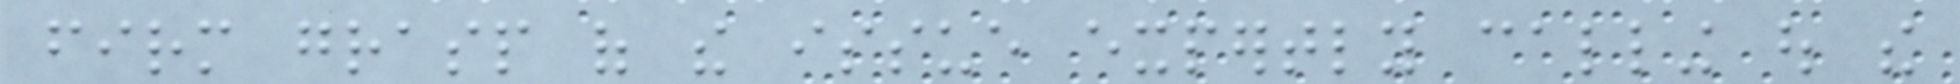firm grasp of the issue expertly calling out the
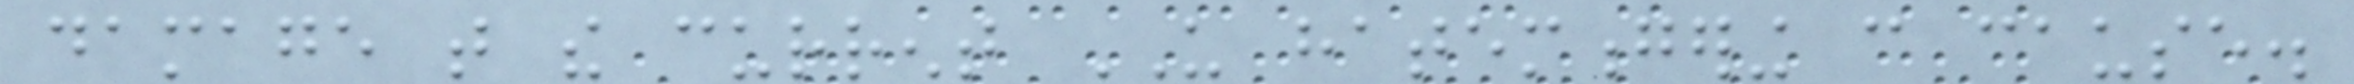damage that the current US hatemongering can cause.
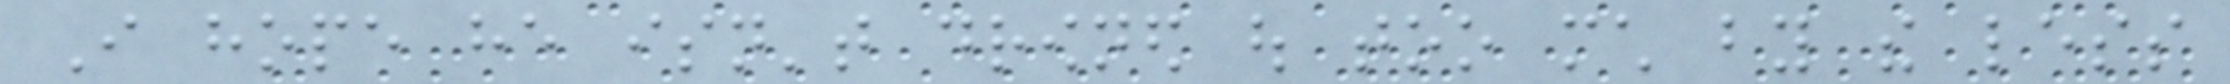I hope he isn't drowned out too much by the less
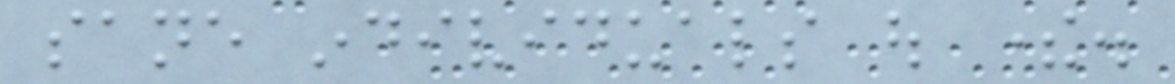sane individuals out there.
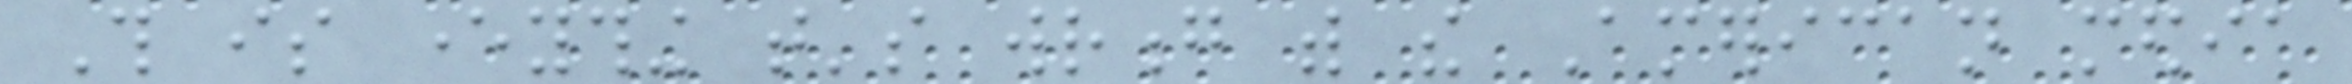This is everything that's wrong with the American media
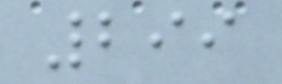299
